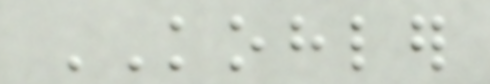KOHLER
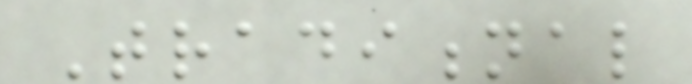Traditional
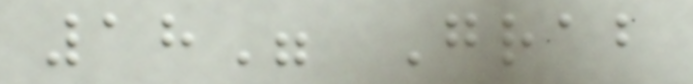18" Grab
